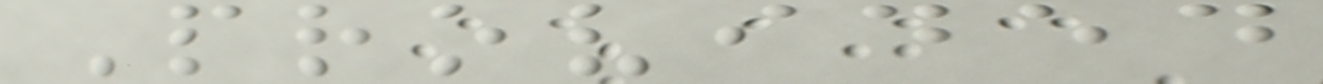Provided
